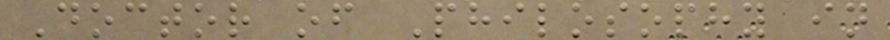Doctor of Philosophy in
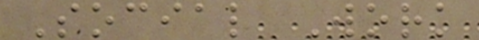Social Work
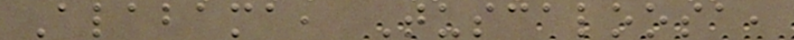Alabama, Tuscaloosa,
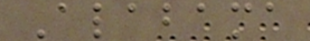Alabama
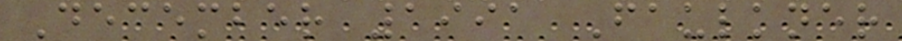December 1991 Faulkner
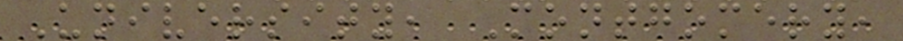University, Montgomery,
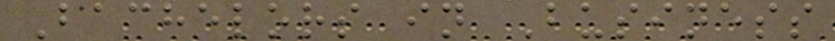Bachelors in Business
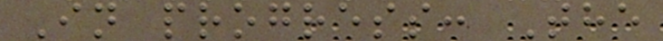In progress: The
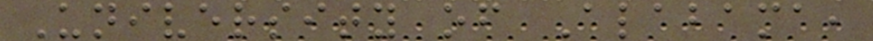University of Alabama,
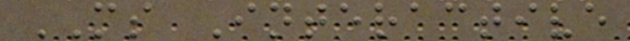MS Interactive
